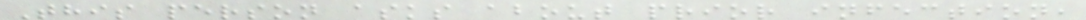This person asks about prior infection,
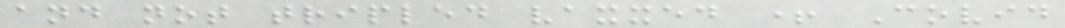and not tripled vaxxed + Covid
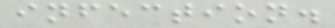infection.
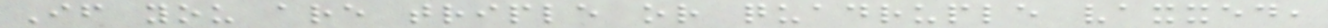If you are triple or quadruple vaxxed,
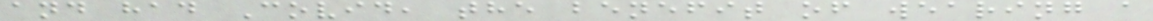and had Covid, the benefit of wearing a
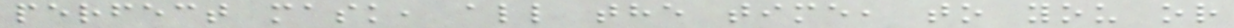perfect mask, all the time, to you or
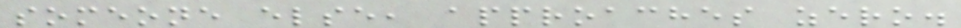someone else, approaches zero.
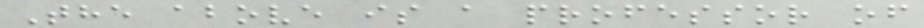The above is a professor of
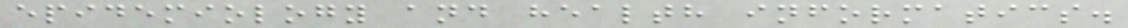epidemiology and health informatics.
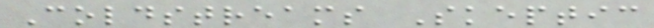Coldstreams Skeptic
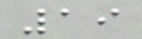19
